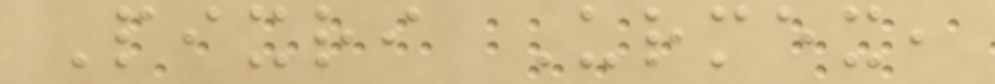Pixri Urmex,
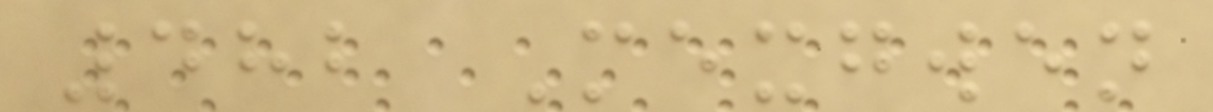482 Mexgwen
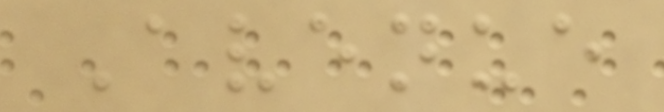Avenue
